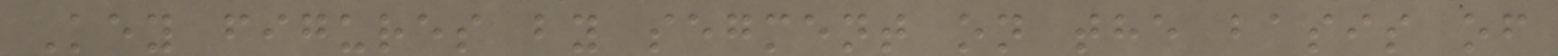Key figures by segment on the basis of
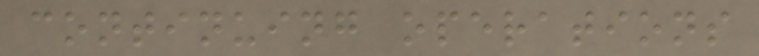continuing operations
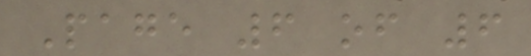Page 6 of 6
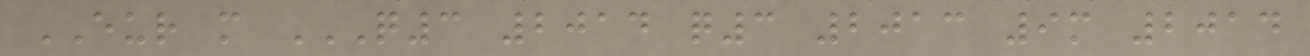EUR m Q3 2014 Q3 2013 9M 2014
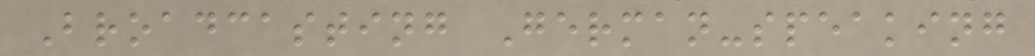Broadcasting German-speaking
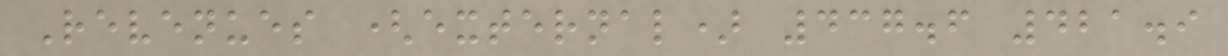Revenues (external) 437.6 421.9
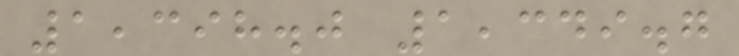1,398.0 1,349.7
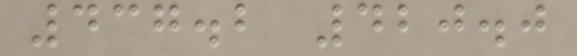437.2 420.0
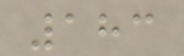183
